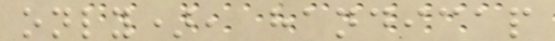only), handicap
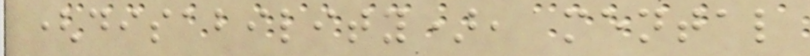(disability), mental
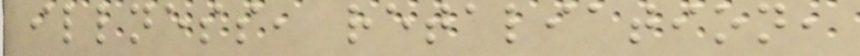illness, retaliation,
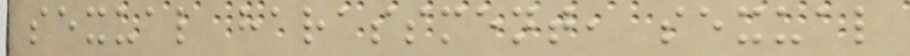sexual harassment, sexual
